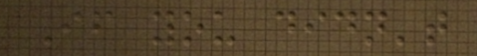If you didn't
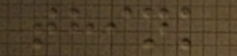think
